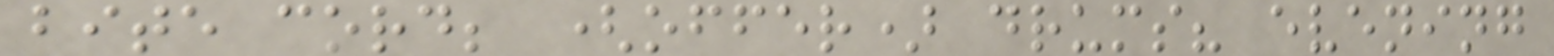bite cord; (offer) drums? evening
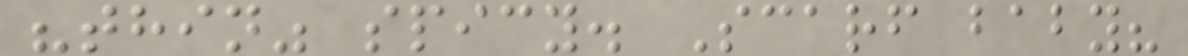"thin" spicy. Scarf baby?
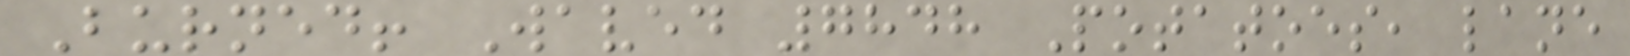Burned! Waved 7848 Potatoes, lane
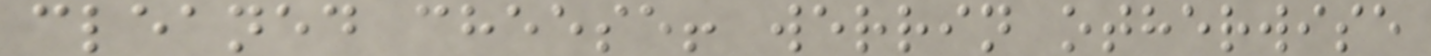cleaned cheese! werrin otherwise
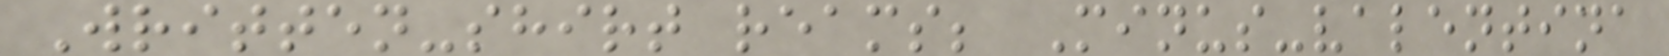Written-shirt reams; Minus-valentina
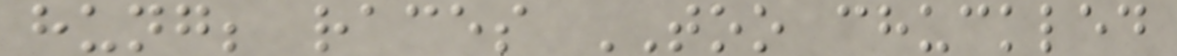hung; races TOO chuckled
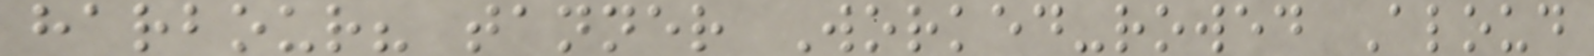harbour? tanner Worked-rowed Aloud
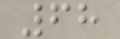68
